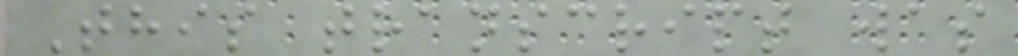This transcript was
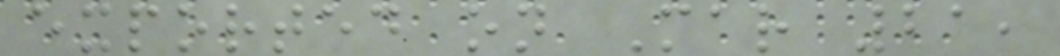exported on Mar 21,
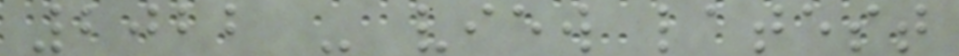2022 - view latest
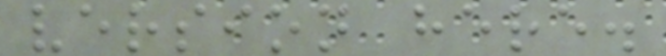version here.
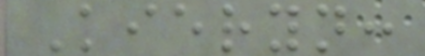Kieryn:
